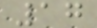17
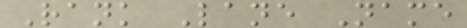Rank Lane Name
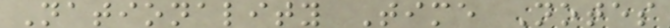Nationality Time Notes
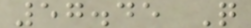57.45 Q
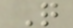Q
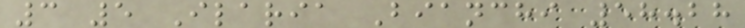3 5 Ilaria Bianchi 58.28
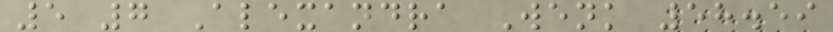5 7 Alexandra Wenk 58.59
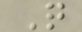Q
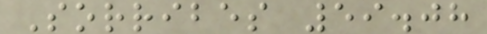Sorribes 59.08
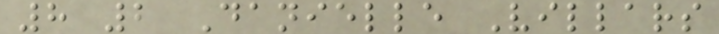8 2 Danielle Villars
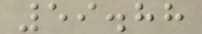59.88
